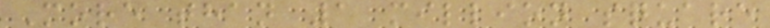More than 1 million square
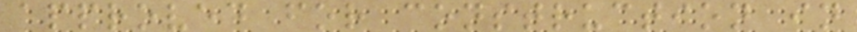approved for construction in
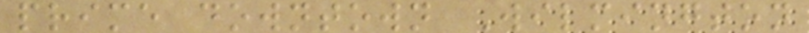prime downtown Wilmington
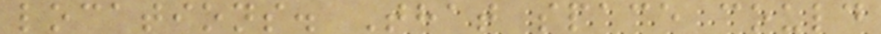locations. That space could
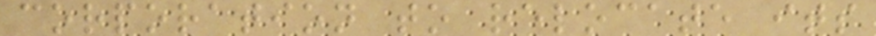corporation to relocate its
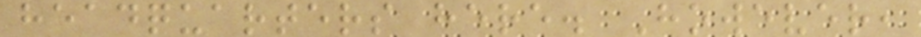headquarters here. However,
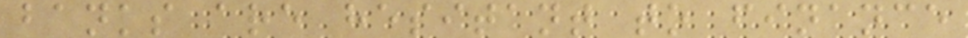banks are hesitant to finance
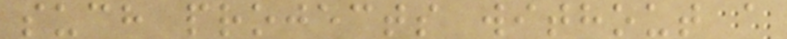such projects without a
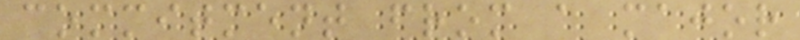commitment from a major
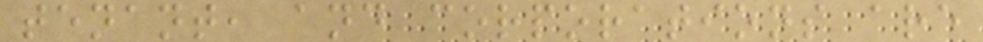tenant, and corporations are
